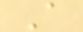A
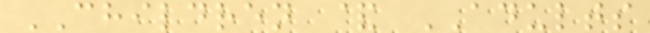CHILDREN & ADULTS
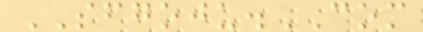SFGOJU.COM
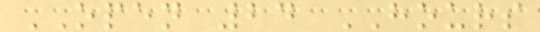OPEN 24 HOURS
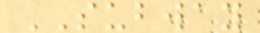SUBWAY
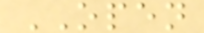OPEN
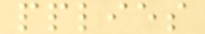pplies
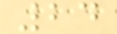24
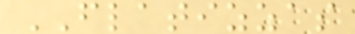FLATIZZAS
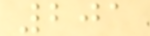201
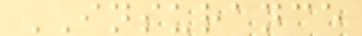INSURANCE
